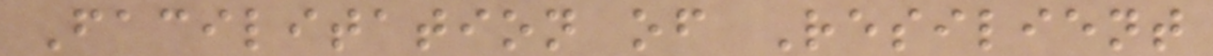Facilitation of Resilient
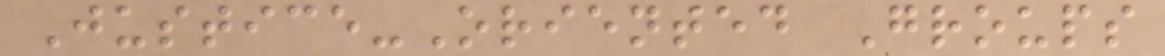Justice-Oriented Groups
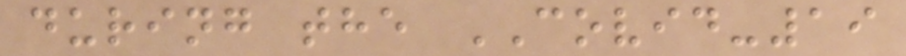during the COVID-19
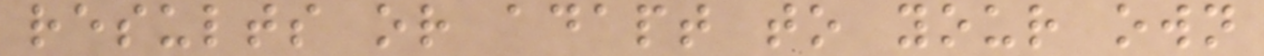results or adapt to your own
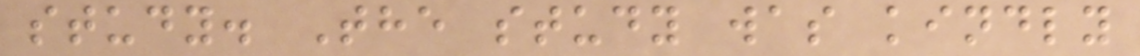study. The study was kindly
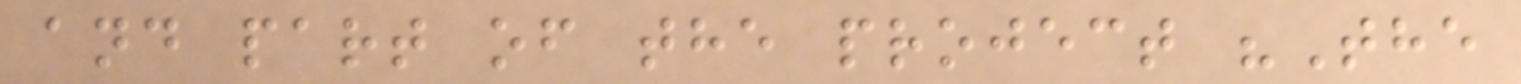and part of the project "The
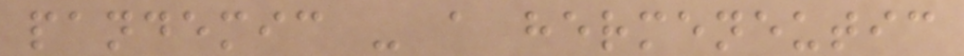pandemic - a hermeneutic
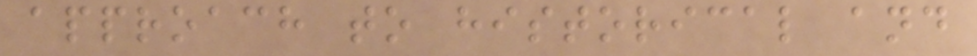approach to historical and
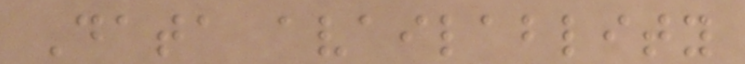Data availablity
